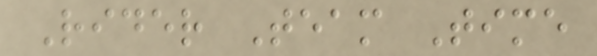Rider Team Time
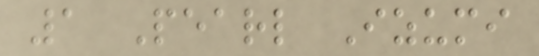1 Pearl Izumi
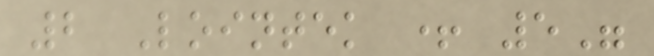2 Lointek + 5"
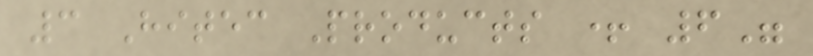3 Hitec Products + 6"
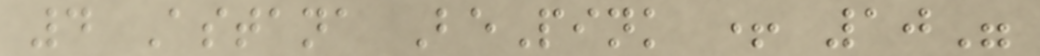4 Astana BePink + 10"
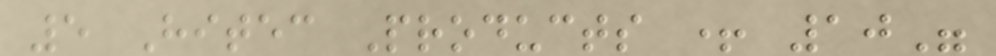5 Hitec Products + 10"
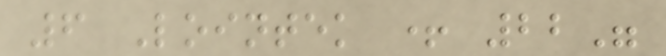6 Lointek + 22"
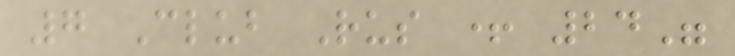7 Club Rus + 24"
